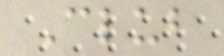Club
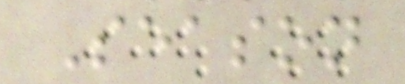Season
